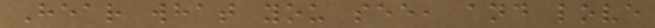Hear what you see, and love
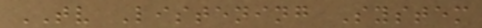TV Listening System
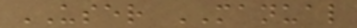USER MANUAL
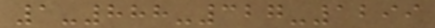1-888-327-1299
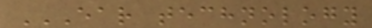EAR TECHNOLOGY
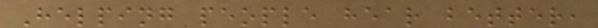Helping people hear better,
